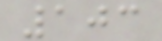103
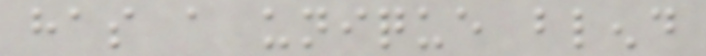has a unique blend
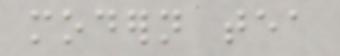modern tea
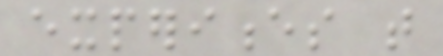experiences that
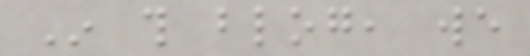In this blog, we
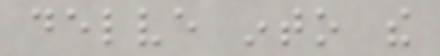delve into the
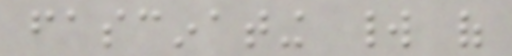fascinating world of
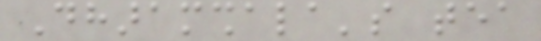Dharamshala's tea
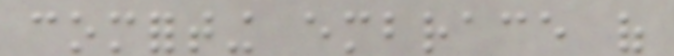comforting embrace of
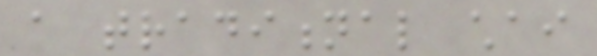a traditional chai
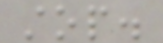stop.
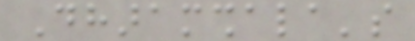Dharamshala's
